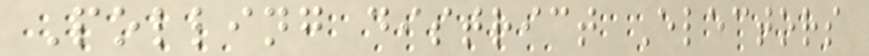Polling district Electors
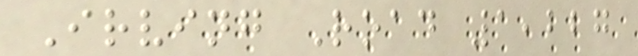Irving Road 1,227
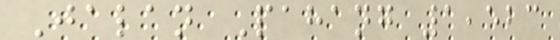Jalan Pahang 1,523
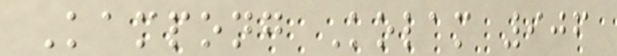Kampong Kolam 906
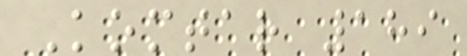Komtar 189
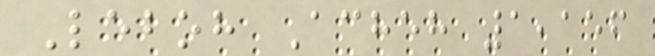Leboh Acheh 1,156
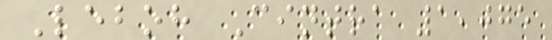Leboh Cintra 1,075
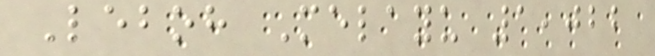Leboh Melayu 1,022
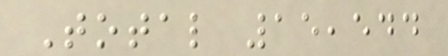Total 15,544
